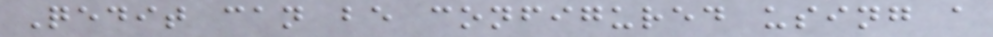Qedit can be configured using a
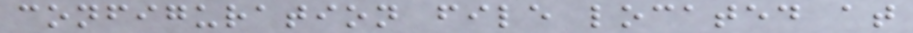configuration file located at
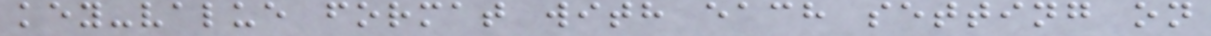key-value format with each setting on
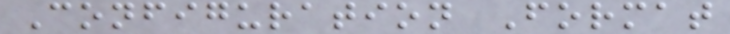Configuration Format
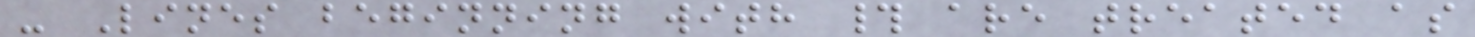- Lines beginning with # are treated as
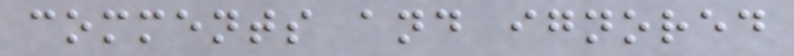comments and ignored
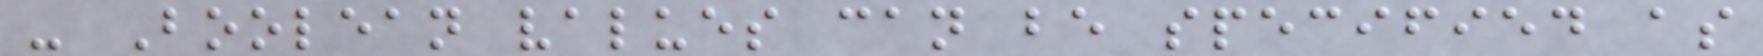- Boolean values can be specified as
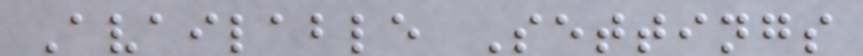Available Settings
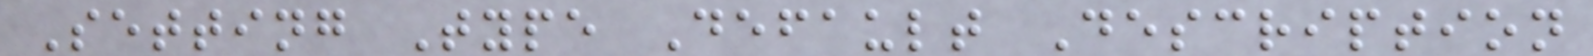Setting Type Default Description
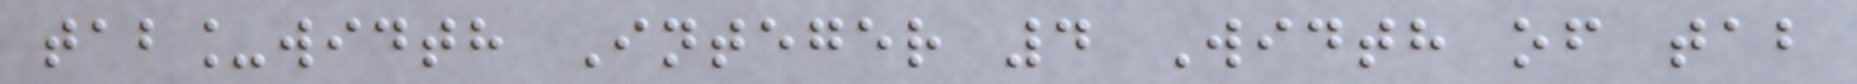tab_width Integer 4 Width of tab
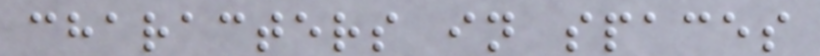characters in spaces
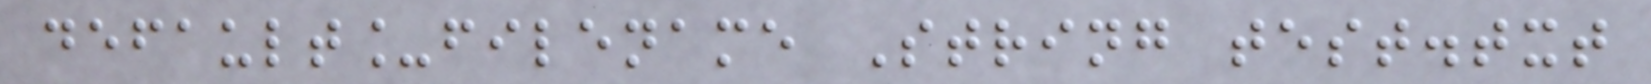default_filename String test.txt
